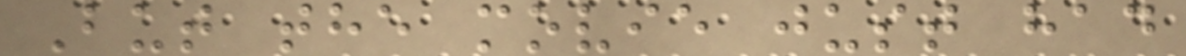But the movie just had
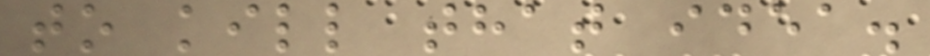to kill that idea.
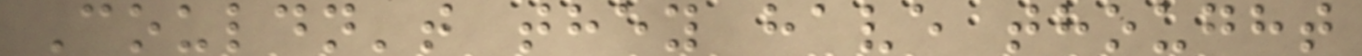Couldn't they have thought
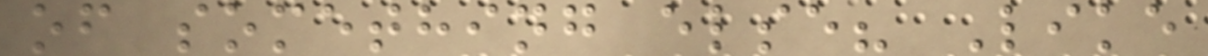of something else? Like
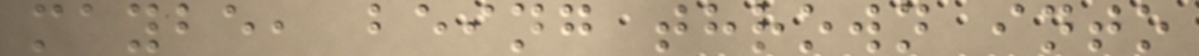maybe, being thrown into
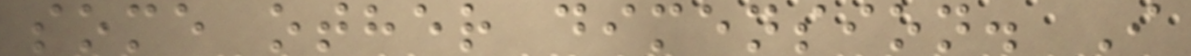some other dimension. I
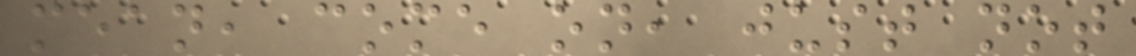mean, come on, just not
